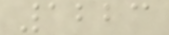1223
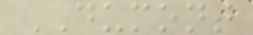DUMONT
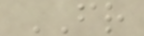FR
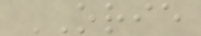ORIE
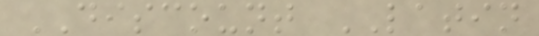DISCOUNT LATIN
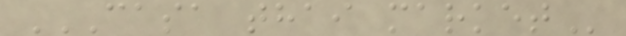CASA THAI MARKET
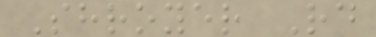Shroyer Rd
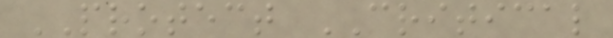PROTECT CRITICAL
